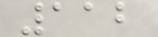112
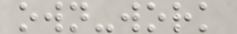own-work
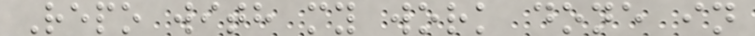Repo with my work done in
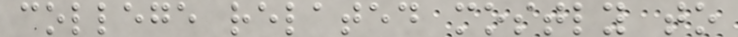college related mostly to
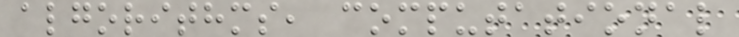algorithms, computational
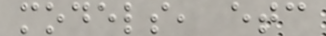models, etc
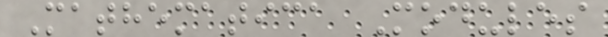Mathematica Modules
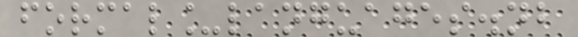formal_languages.nb
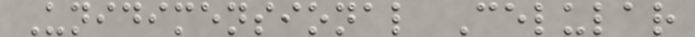Unidimensional Celular
